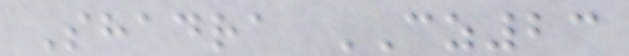Shadra CZ23
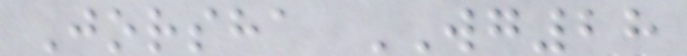Jorsha WG28
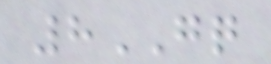8GQ
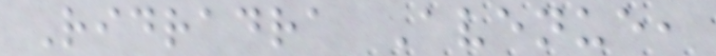Ridradra Avenue,
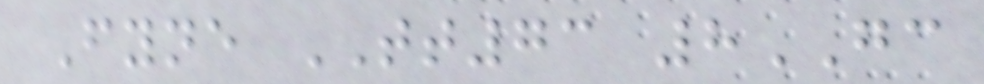Fyne TT73 8GC
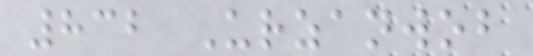832 Urzanwob
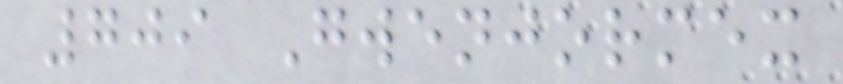709 Gwenjormex
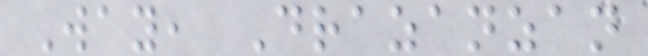Way, Drazanzan
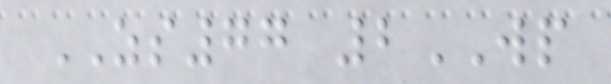ZS77 2WP
